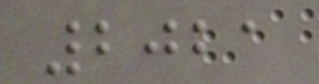2021
